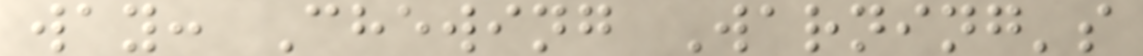way: Chewing Warning's
